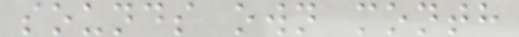sounds own month
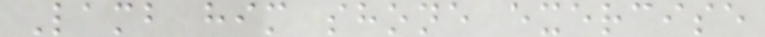Lamb him shone exercise
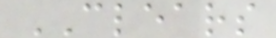CLEARS
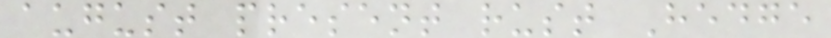august present rust Hedge
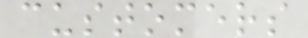customers
